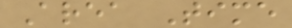Area Time
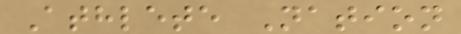Athlete Nation
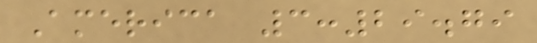America 3:29.79
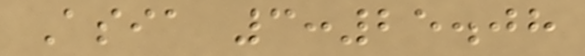Asia 3:25.08
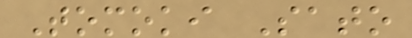Tomoki Sato
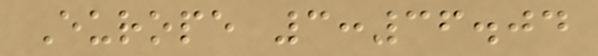Europe 3:36.04
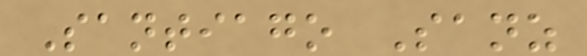Santiago Sanz
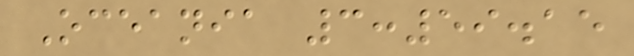Oceania 3:59.15
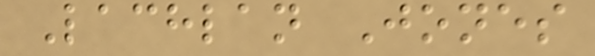Lachlan Jones
